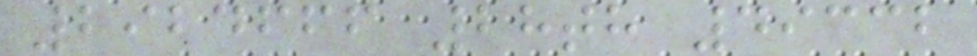2924666 28th 49332
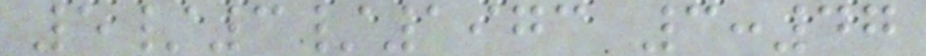5/3/1973 3:47
